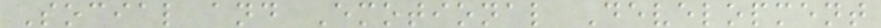Social and Emotional Development
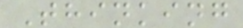Thinking
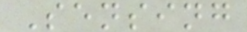Sensing
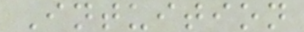Intuition
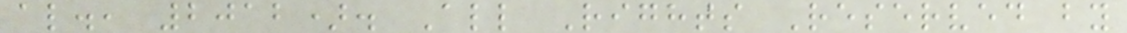al., 2012). All Rights Reserved by
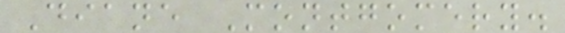Diane Montgomery.
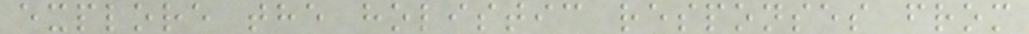explore the holistic responses from
